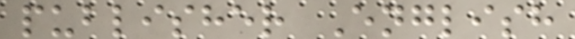publisher English
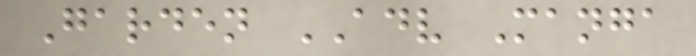Garden ADV Manga
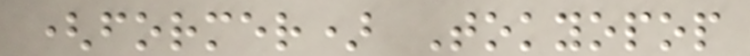(former) Tokyopop
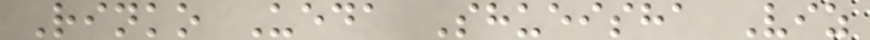Rinko Ueda Shueisha Viz
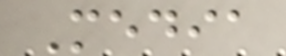Media
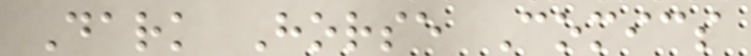Dark Horse Comics
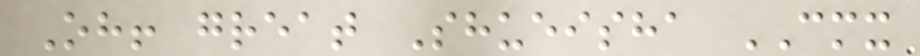Oh! great Shueisha CMX
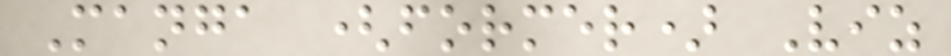Manga (former) Viz
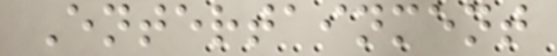Entertainment
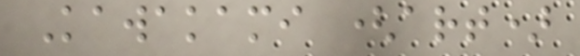Kawakami (art)
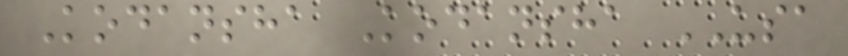Kodansha Kodansha USA
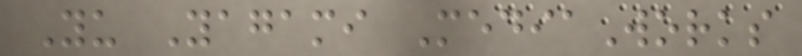Yu Yagami MediaWorks
